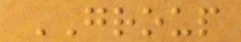GROUP
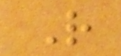R
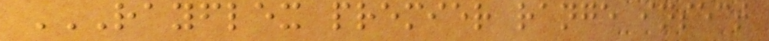RAYFLEX PREMIER RANGE INSECT
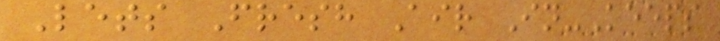Lets Fresh Air In-Keeps
